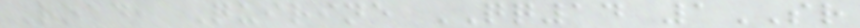Road, Quirine QQ14 1SR
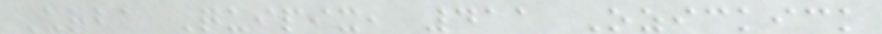Urba Quipix, 411 Ozickick
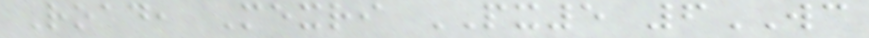Road, Mexri PX5 6WC
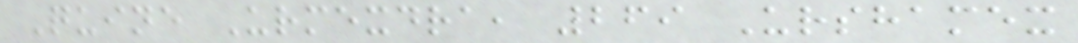Quine Urmexdra, 269 Urshamex
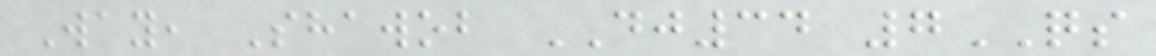Way, Shawob DJ34 7QS
